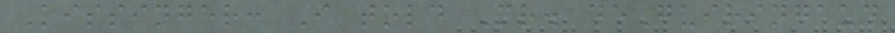Kissinger: I told Mr. deGuiringaud
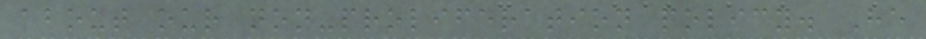about our non-proliferation policy. He
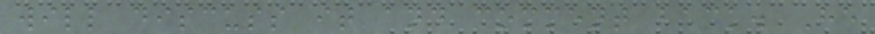will discuss it and comment back. He
